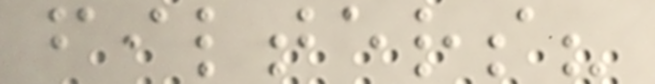filters?
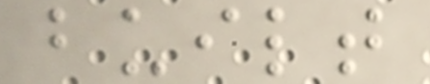built
